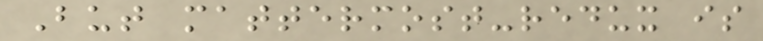But mattermost-redux is
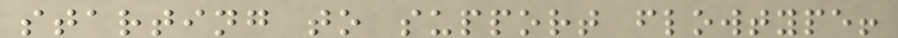starting to support flowtype!
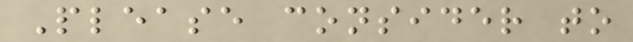Please consider to
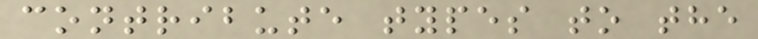contribute types to the
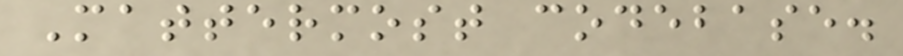Mattermost codebase.
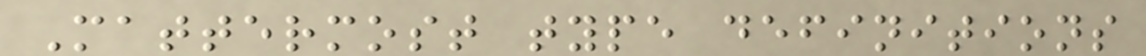Mattermost type definitions
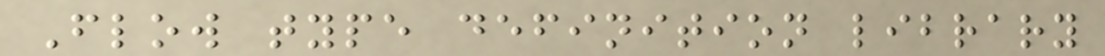Flow type definition library
